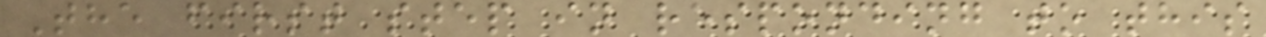The first step in responding to this
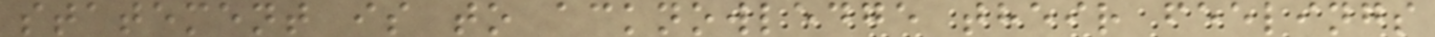statement is to acknowledge their feelings
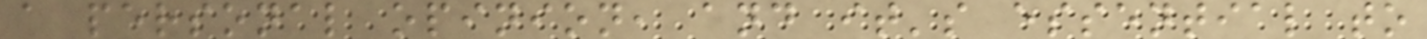a personal opinion, and it's essential to
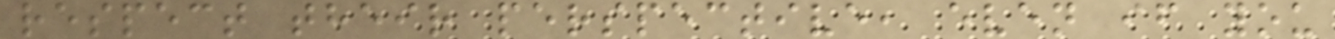respect their perspective, even if you
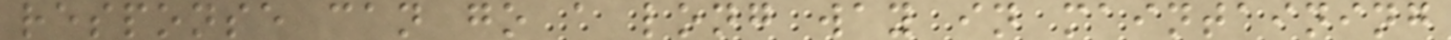response can go a long way in maintaining
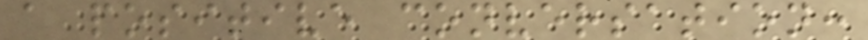a positive conversation:
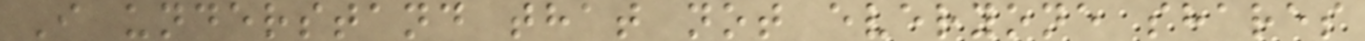I understand that not everyone shares
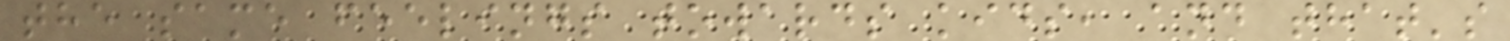the same feelings towards kids, and that's
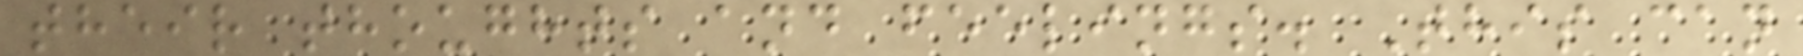their thoughts and feelings. This can
